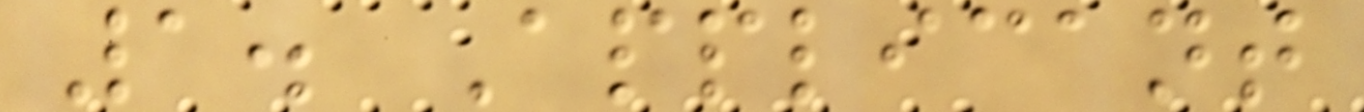1. Applicant
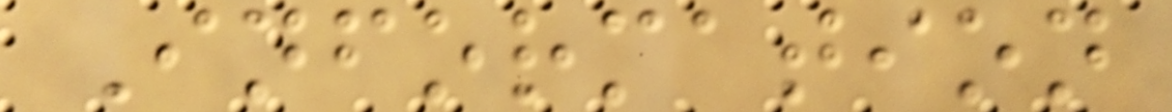Information
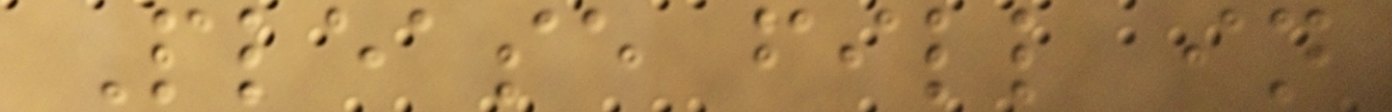Please fill in
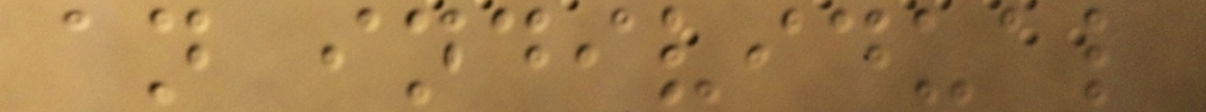an individual
